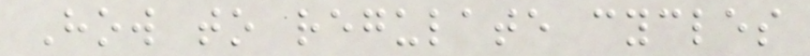How to regulate cycles
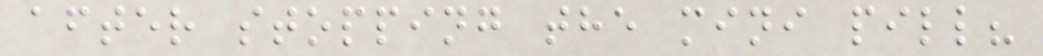after stopping the mini pill?
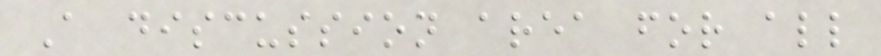A discussion area for all
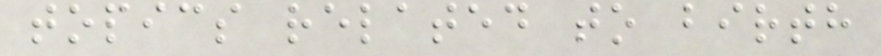topics related to birth
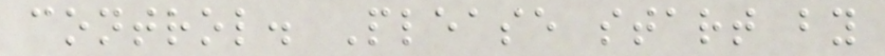control. Please start by
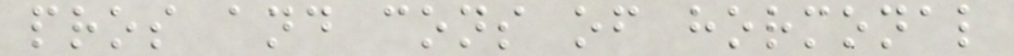pros and cons of hormonal
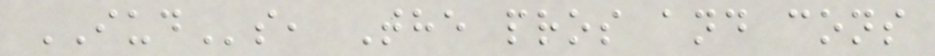IUDs, The pros and cons
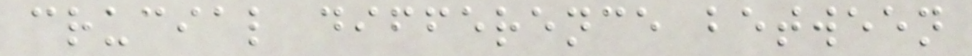crucial difference between
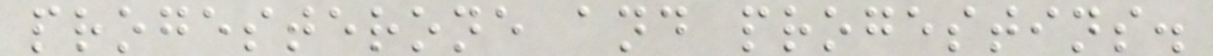progesterone and progestins.
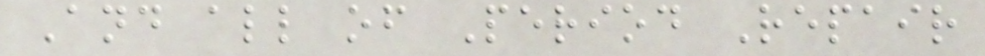And all of Period Repair
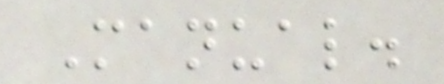Manual.
